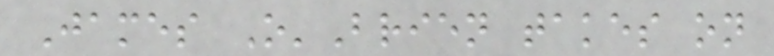James O'Brien takes on
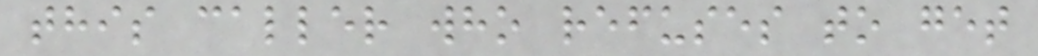this caller who refuses to get
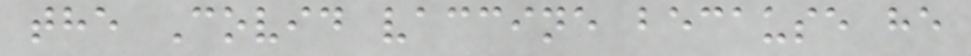the Covid vaccine because he
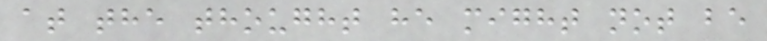at the thought he might not be
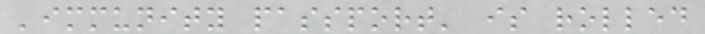'immunity passport' is rolled
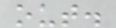out.
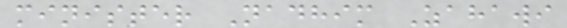minister Nadhim Zahawi
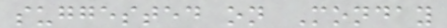suggested on Monday
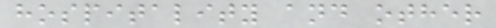hospitality and other
